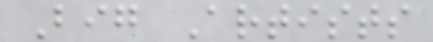Big Artists
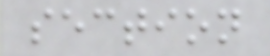section
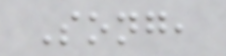Song,
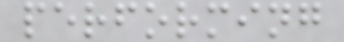performing
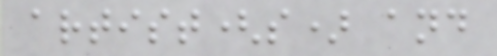artist(s) and
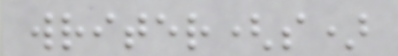writer(s)
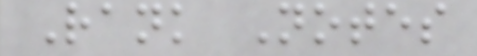Rank Notes
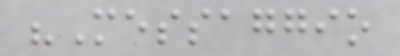"Messaggio
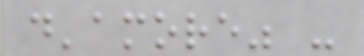d'amore" -
